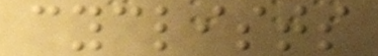cyclists
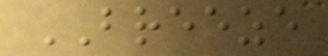BREEZE
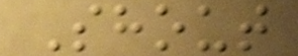Shout
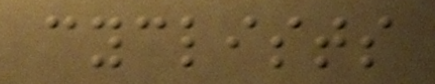cyclists
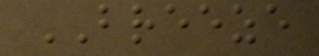BREEZE
